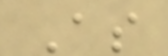As
